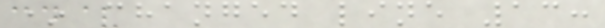* changed line 13:
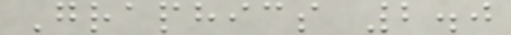Graphics 2.0
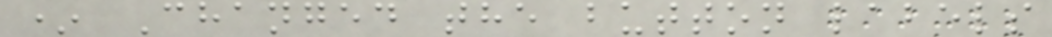* Changed the button labels
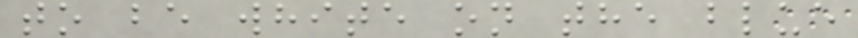to be white on the blue
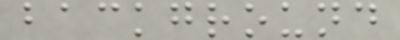background
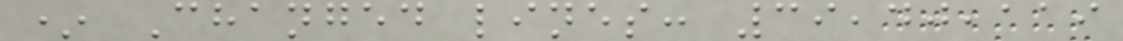* Changed lines: 39,40,119
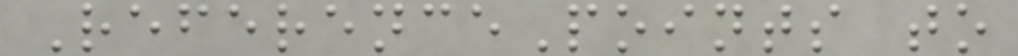ReferencePoints to
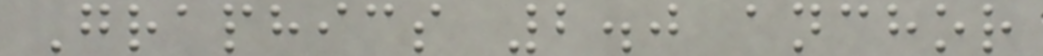Graphics 2.0 anchor
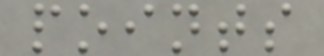points
